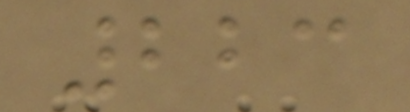223
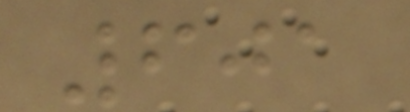601
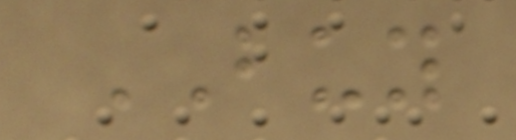BUY
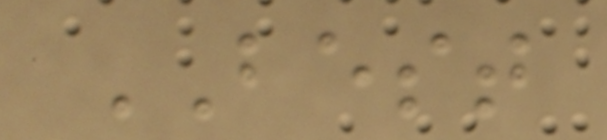BEST
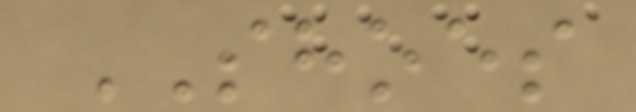SHOES
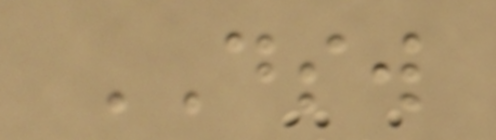DSW
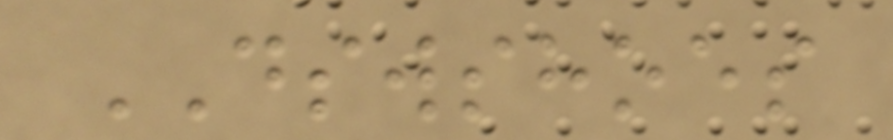DSWSHOES
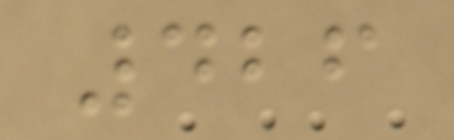426
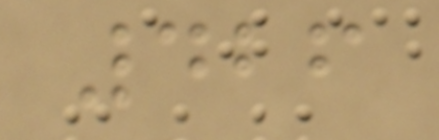426
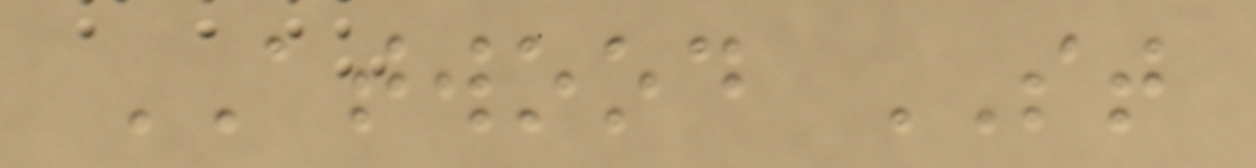ATWOOD ST
